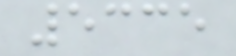5335
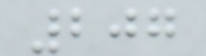207
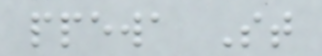ppewa St
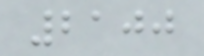2100
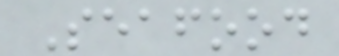Seafood
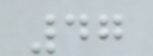47
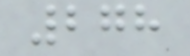278
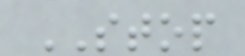STOP
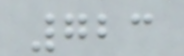723
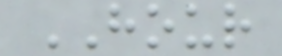HOUR
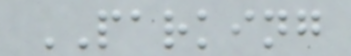PARKING
